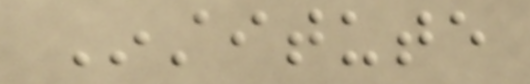Institute
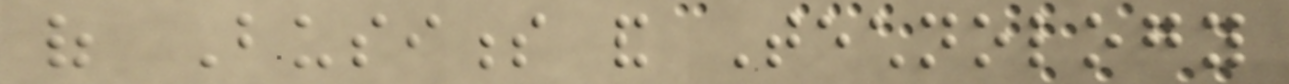of Business and Technology
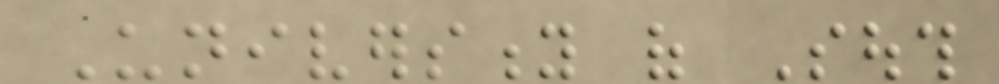University of South
